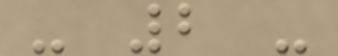- 2 -
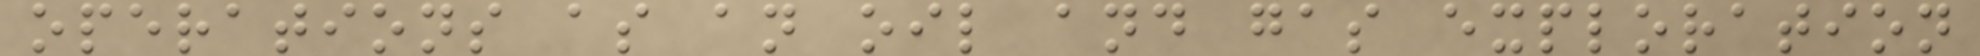operations as an oil and gas exploration
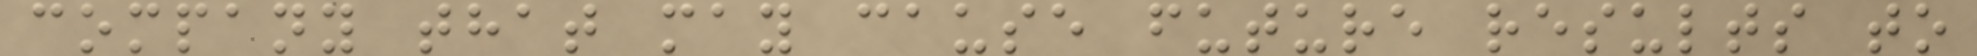company that may cause future results to
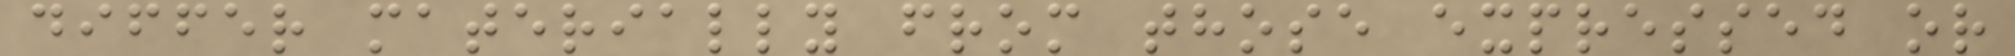differ materially from those expressed or
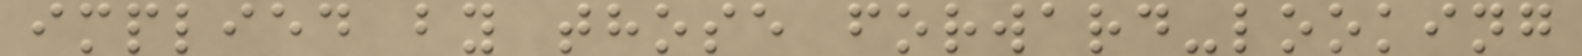implied by those forward-looking
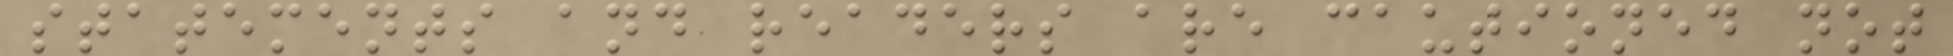statements and readers are cautioned not
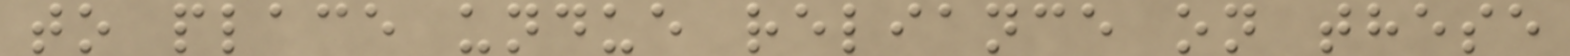to place undue reliance on these
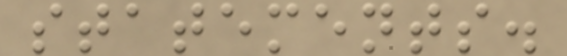statements.
